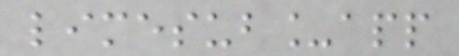limesub_app
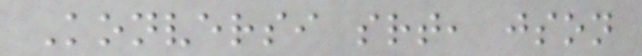Konversi srt, json
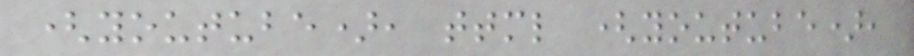(youtube), ttml (youtube),
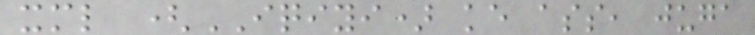xml (IQIYI) ke ass, juga
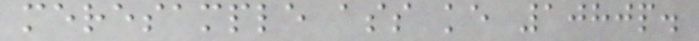meresample ass ke 1080p.
